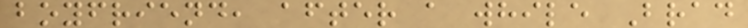boyfriend, after a while Brad
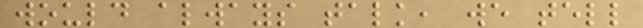would always talk, we tell
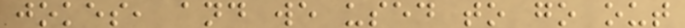jokes, and we used to go out
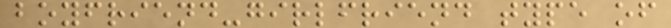boyfriend-girlfriend type of
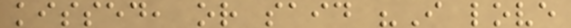kissed, or said "I love
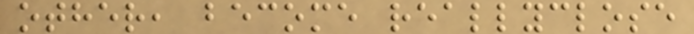other, become reallyclose
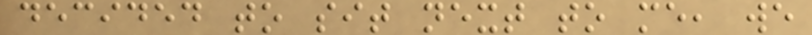decided to sit next to me, we
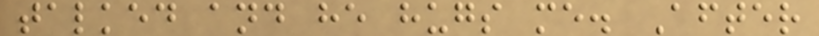talked and he hugs me. After
